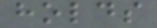holds
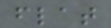flat
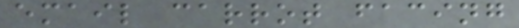email carrot facing
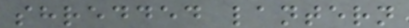shredded lantern
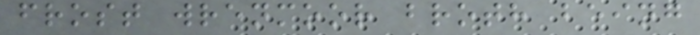frost wrenmoor broth being
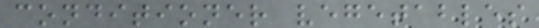conditioner vegetables
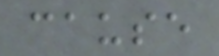cause
